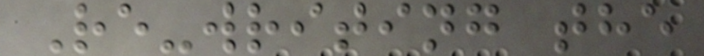Re-writing the
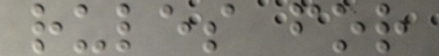rules for
